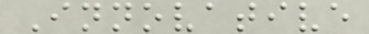Innovative
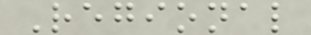Regional
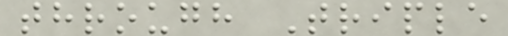through Triple
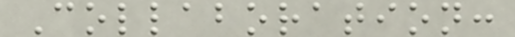Collaboration:
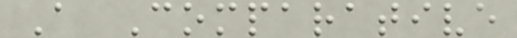A Comparative
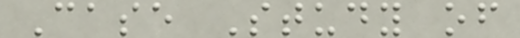Case Study of
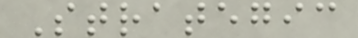Strategic
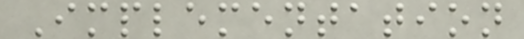Implementation
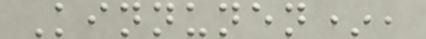Kinnunen*,
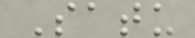Satu
